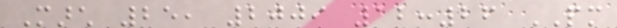March 25, 2009 12:26 PM
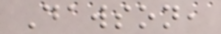Dawson,
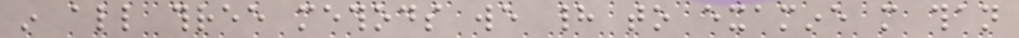in all three methods we had to examine more than
